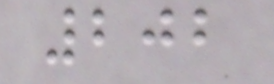202
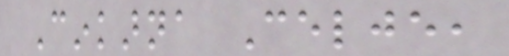Cinkarna Celje,
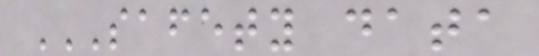SAFETY DATA
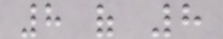8 of 8
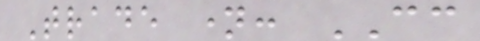Trade name: CC
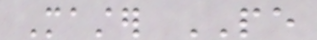Master PE
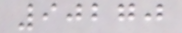90270
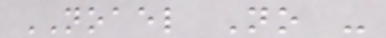NOAEL No -
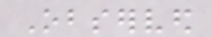Observed
